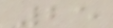25
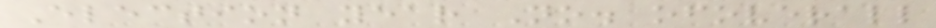Election year No. ofoverall
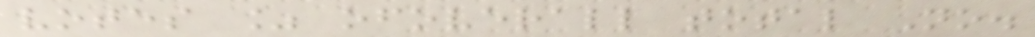votes % ofoverall total No.
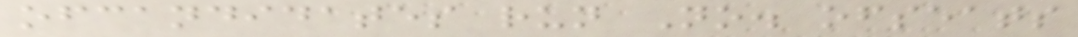ofcandidates run No. ofseats
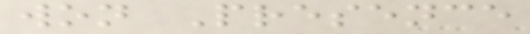won Presence
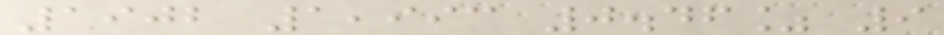1902 1,993 0.46% 9
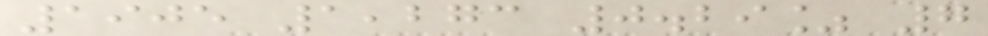1905 1,273 0.29% 7
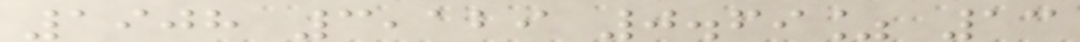1908 3,129 0.69% 13
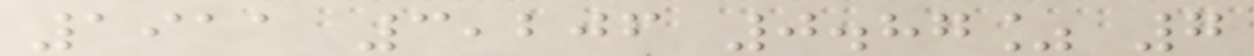1911 3,206 0.87% 7
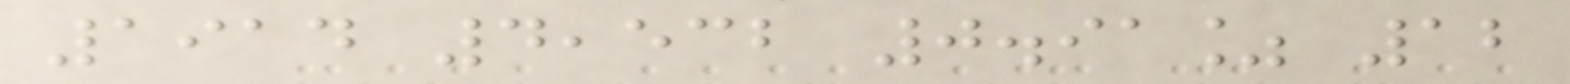1914 4,532 0.91% 12
